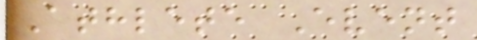Athlete Event
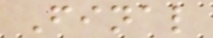Final
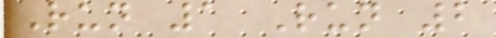Run 1 Run 2
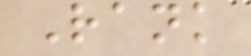Rank
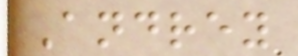Andrey
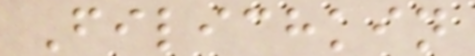Filichkin
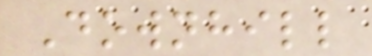Downhill
